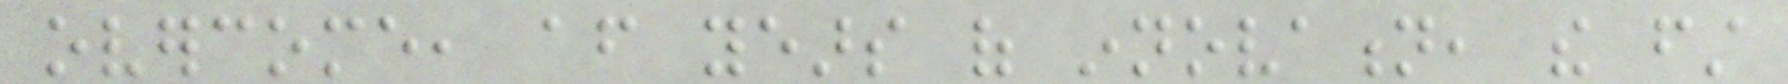overcome, after years of innovation, the first
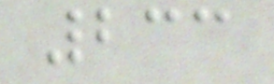233
